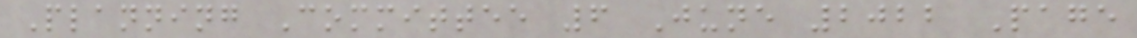Planning Committee 6 June 2022 Page
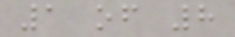1 of 8
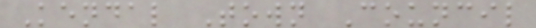Kendal Town Council
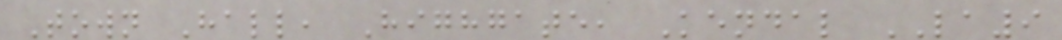Town Hall, Highgate, Kendal LA9
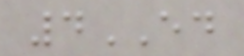4ED
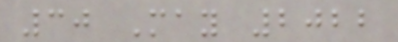30 May 2022
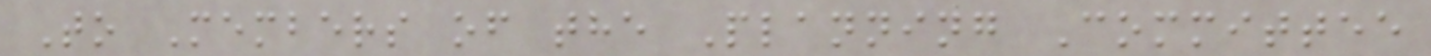To Members of the Planning Committee
